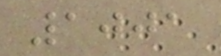1001
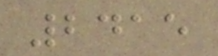2415
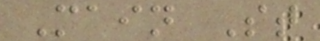Main St
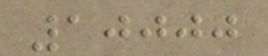10000
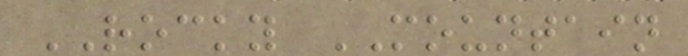ROCKY MOUNTAIN
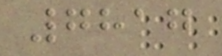7817
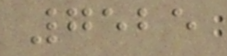7525
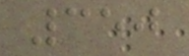350
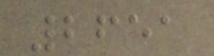2651
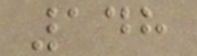148
